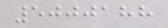5000188
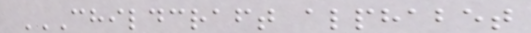CHILDCRAFT ALPHABET
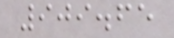909.65
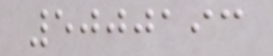5000193
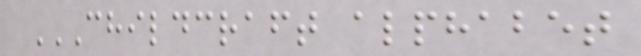CHILDCRAFT ALPHABET
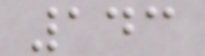143
